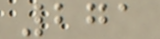271
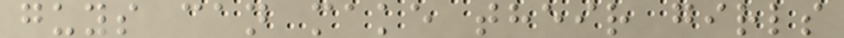guys can make their girls
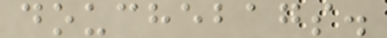douchebags.
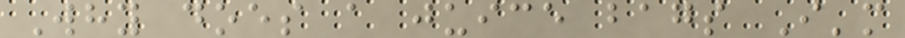Why does a juice bags I'm
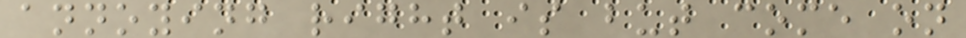annoying right is but come on
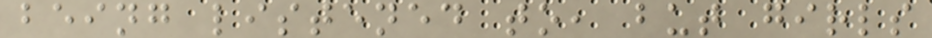being listened to, but girls
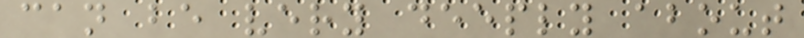can be very deeply about
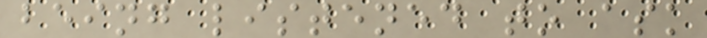being listened to ask
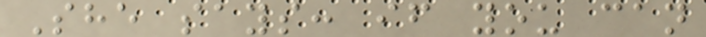She says: if you can
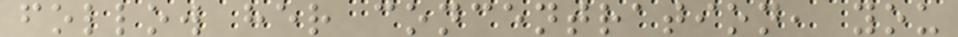follow her concentration, you
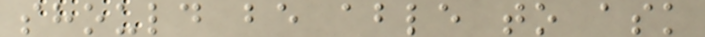should be able to ask
